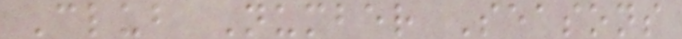Club Number Seasons
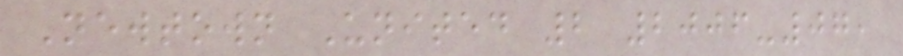Newtown United 2 2006-07,
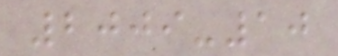2009-10
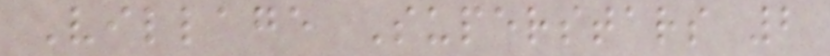Village Superstars 2
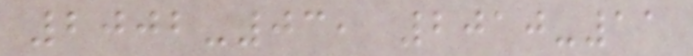2002-03, 2010-11
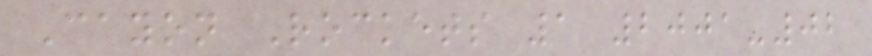Cayon Rockets 1 2001-02
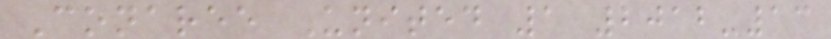Conaree United 1 2012-13
